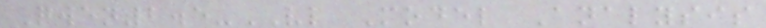Qwen2.5-VL Model Analysis
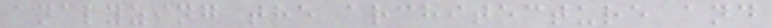analyzing the architecture and
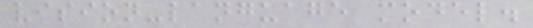vision-language model.
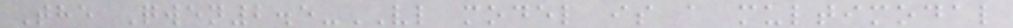The Qwen2.5-VL model is a multimodal
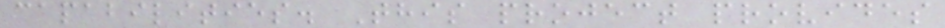capabilities. This project provides
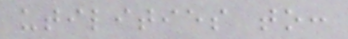utilities to:
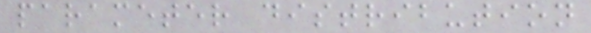parameter distribution
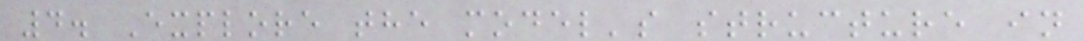4. Explore the model's structure in
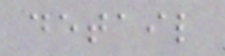detail
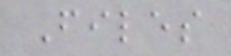Files
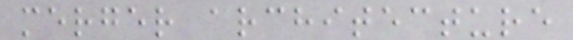merger architecture
